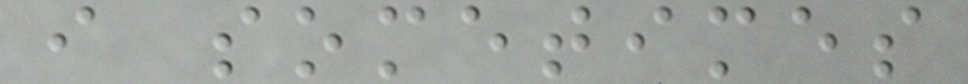i sometimes
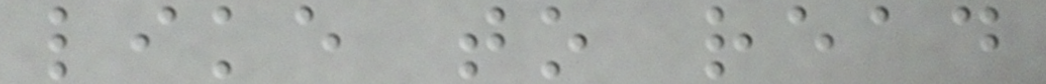like to read
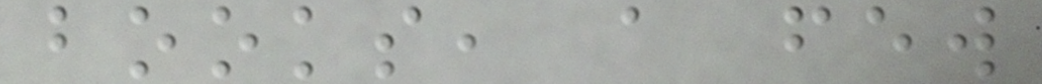books, a few
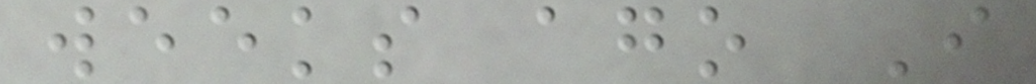weeks ago I
